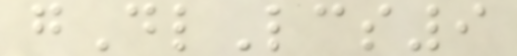gDlLcs9
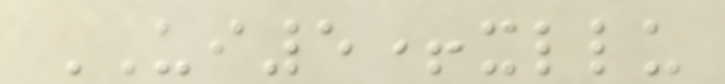UI5+xllu
